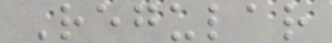Regular
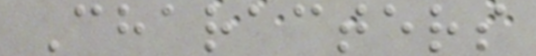Characters
